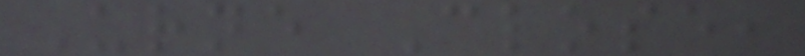Urne Close,
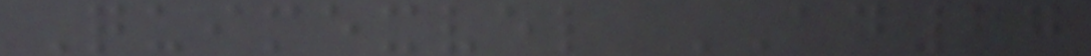Quimexvel AD27
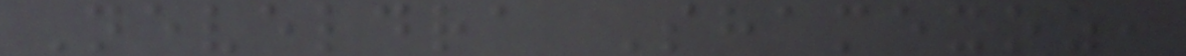Neveldra Shamexoz,
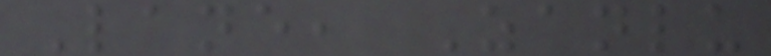Lane, Zanlu
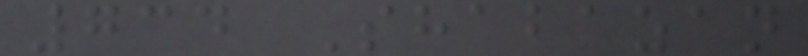734 Shabazan
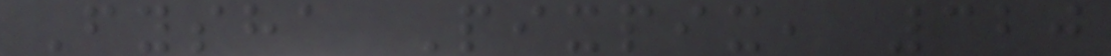Fysha Pixpix, 320
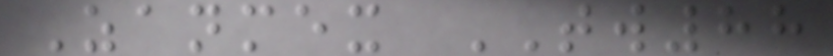Zanmex TW88
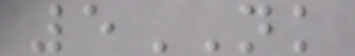5NK
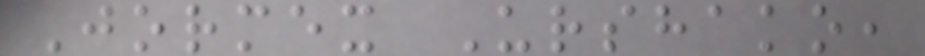Jormex Urshako,
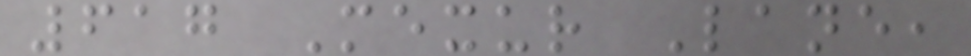617 Mexur Lane,
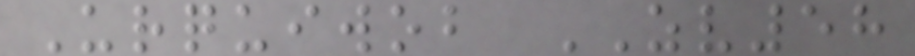Urquiwob ZV58
